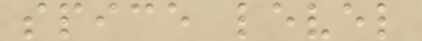spice level
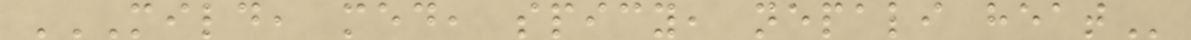MILD, MED, SPICY, NEPALI HEAT
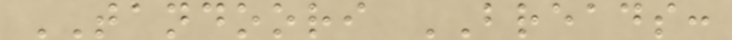TANDOORI BREADS:
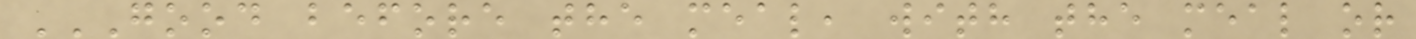GOOD BEFORE THE MEAL, WITH THE MEAL OR
